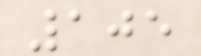105
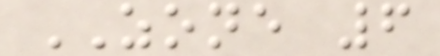ZONE 6
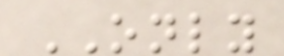ONLY
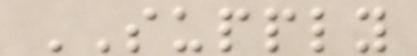SUPPLY
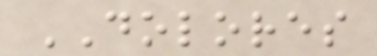DOLORES
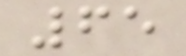65
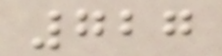727
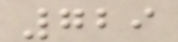729
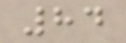84
